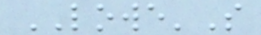LOWE'S
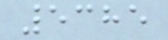5385
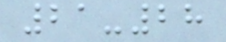21-28
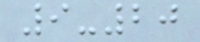9-20
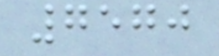7570
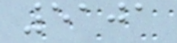5101
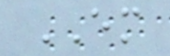EM
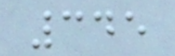345
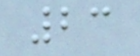23
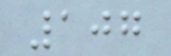107
